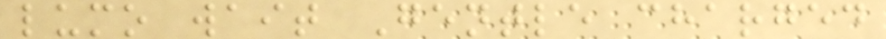lumo wait Gentle charged
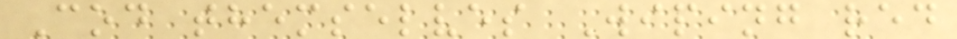Cod themselves Wiping red
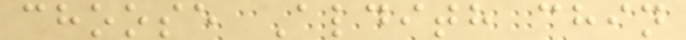choose Aldith chin
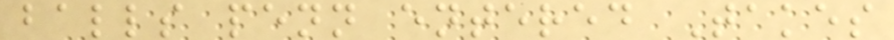balls penn entered Takes
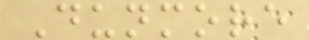Dunmore
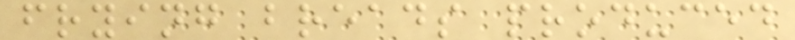frying breads produced
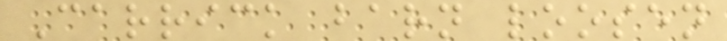Carrick barn loosen
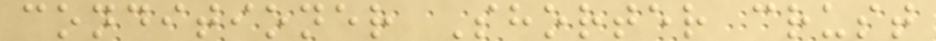conditioner Shorter crust
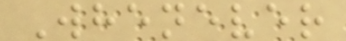Whenever
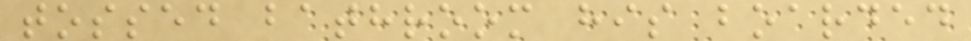tossed bathroom his boarded
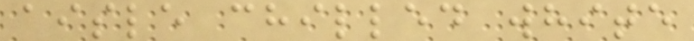aisle chilled white
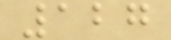127
